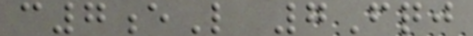c7eL 7Fqj
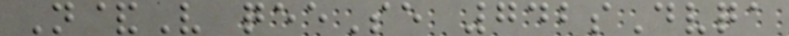N&V qeeSe 742sDvqa
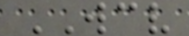WCV
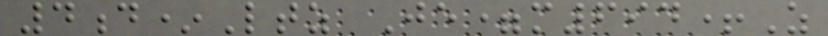4d*Ltz Je=m694+Z
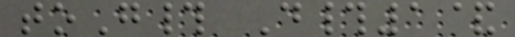toG# D#1&
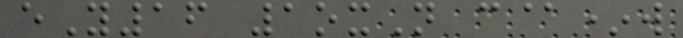eY16 1oxN c@*w
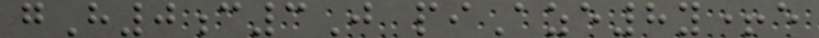gH0c3J piAze8y+e
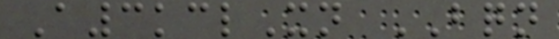A3kclXn BQN
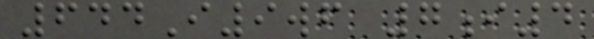644I9wf 7i4
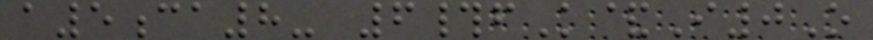a5ca8- 6#fK&I0O
